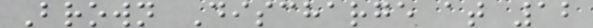Brown Discharge at 12
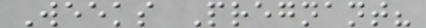Weeks Pregnant?
